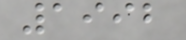1992
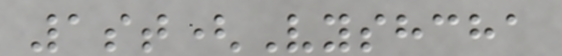1st(Vyshcha
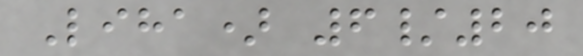Liha) 6/20
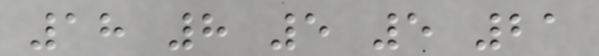18 8 5 5 21
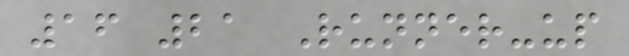16 21 Runner-up
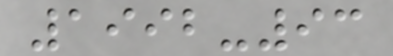1992-93
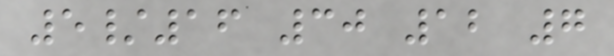5/16 30 12 7
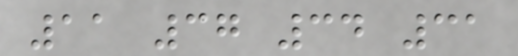11 37 34 31
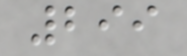299
